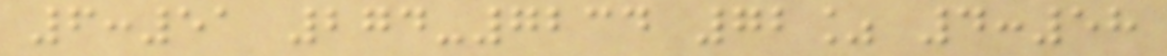6:51 274-7234 72% 4:58
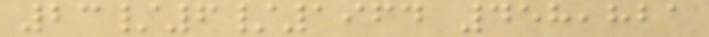23/6/1964 458,821
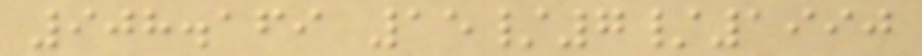908.169 15/7/1990
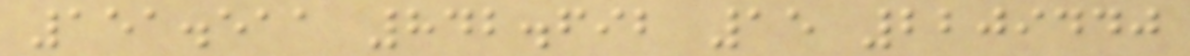151.511 842.692 15 2209440
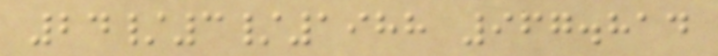24/3/1988 967.814
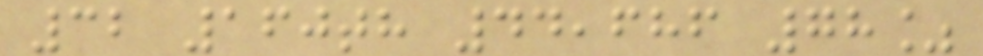32 160th 44,686 78%
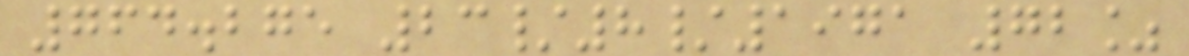764.275 23/8/1971 72%
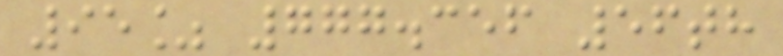95% 777.356 56th
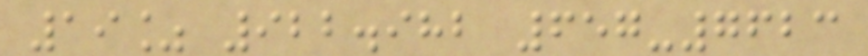19% 922.982 657-7623
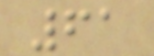61
